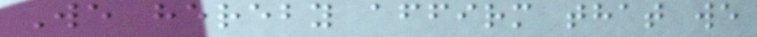We hereby affirm that we
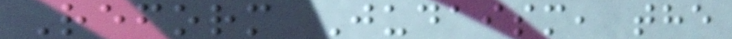Reform Judaism, the
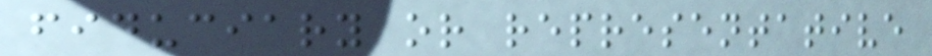fiduciary or representative
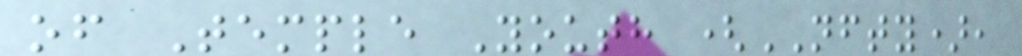of Temple Youth (NFTY),
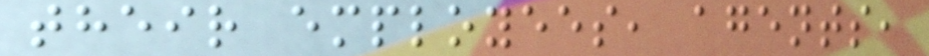their employees, agents,
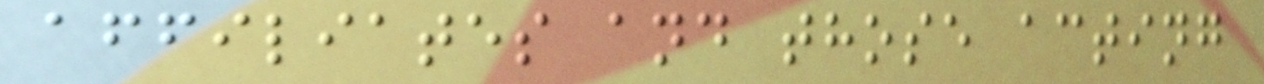affiliates and those acting
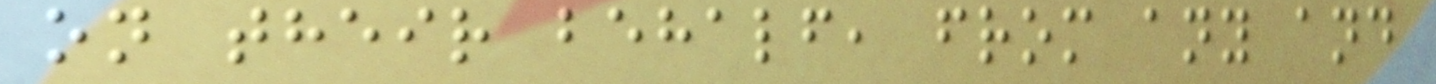on their behalf, from any and
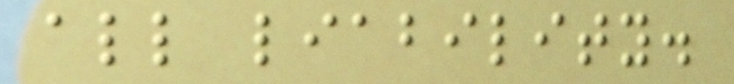all liability.
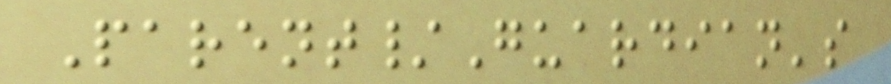Parent/Guardian's
